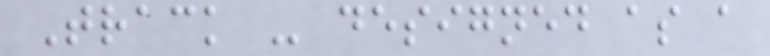Track - designed as a
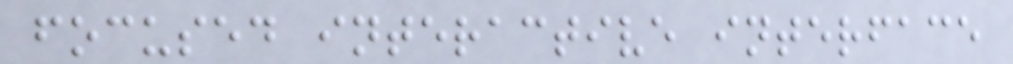focused interactive interface
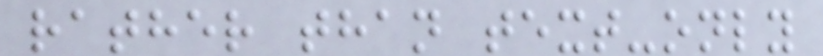rather than text-only
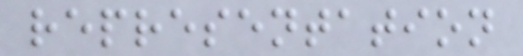representation
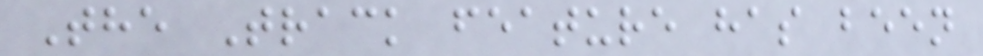The Track feature has been
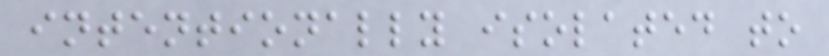intentionally isolated to
